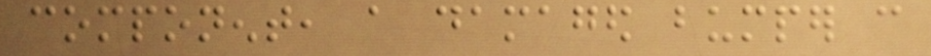component, a damaged bumper can
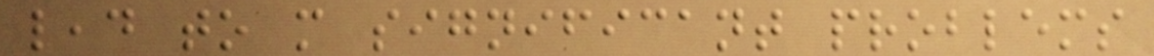lead to more significant problems
